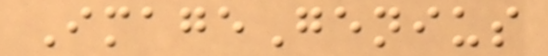ImageGenius
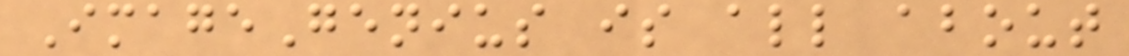ImageGenius is all about
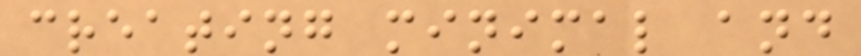creating minimal and
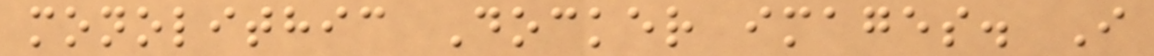monolithic Docker images. I
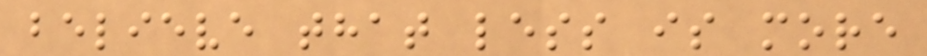believe that less is more
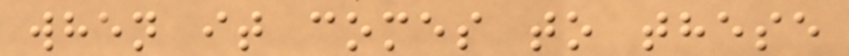when it comes to these
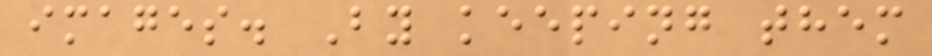images. By keeping them
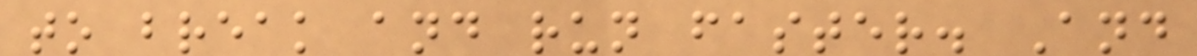to break and run faster. And
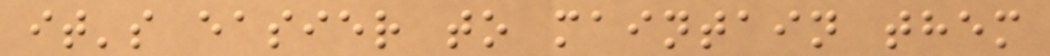it's easier to maintain them
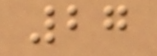27
